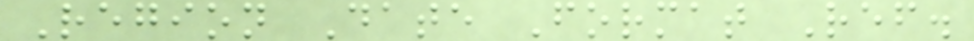Region Date Format Ref.
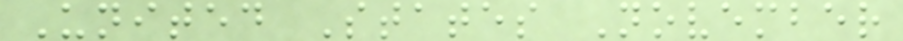United States November
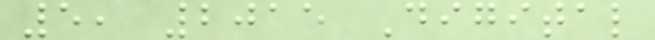5, 2015 Digital
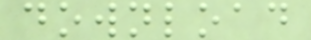download
